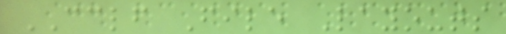CCLF File Layouts
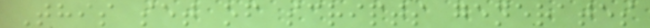This set of scripts generates
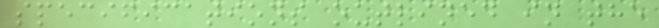specifications outlined in the
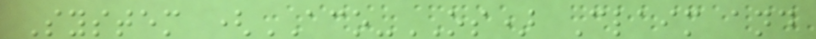System (ACO-OS) Claim and
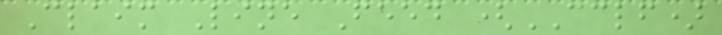Claim Line Feed (CCLF)
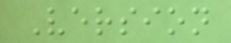Version
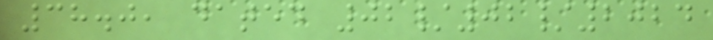38.0, dated 02/02/2024
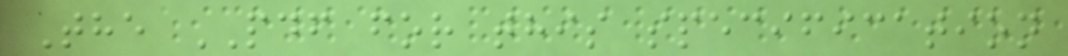The PDF for this specification
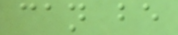can be
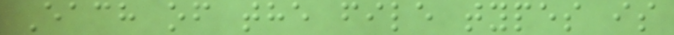Each of the file types is
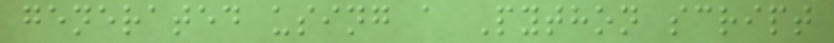generated using a Python script
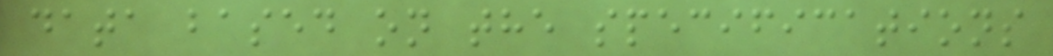data based on the specifications
